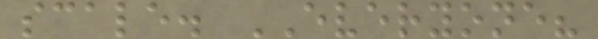scale. EVERYONE?
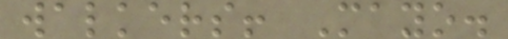walkers! Mayo.
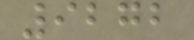9272
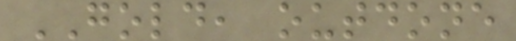GOLD, outdone
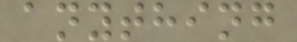anything
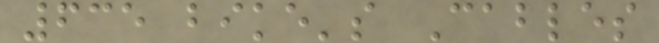635 bike's Cables
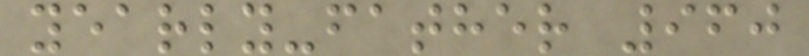yearly-father 960
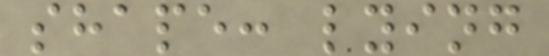shape: lying
